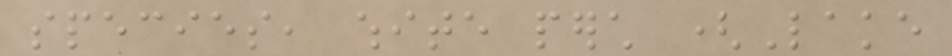species, white perch (Lake
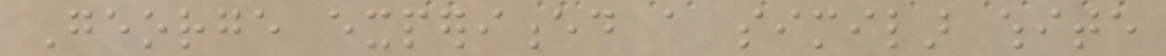George experienced a similar white
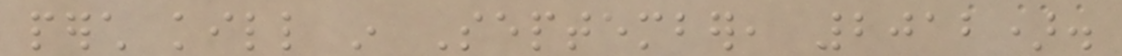perch kill in September, 2012).
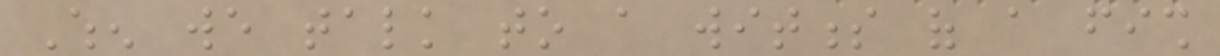When we talk to a witness of a fish
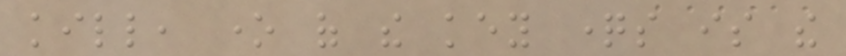kill, one of the key questions is the
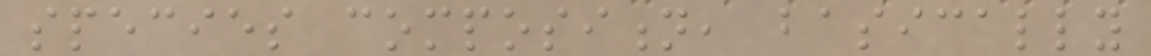species composition, basically
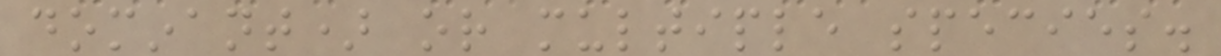dominant) or multiple species.
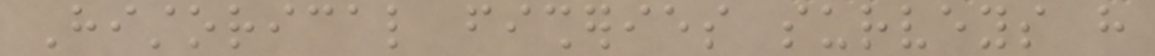Historical fisheries surveys have
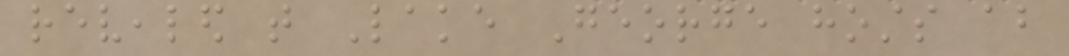revealed that Lake George hosts about
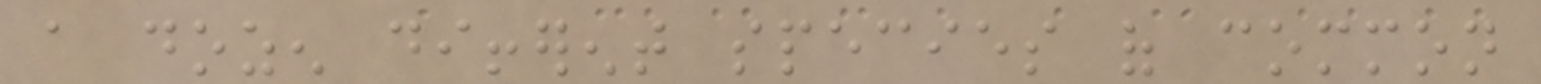a dozen different species of common
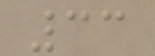33
